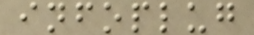infoplug
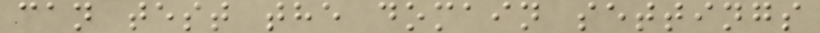can test the domain settings
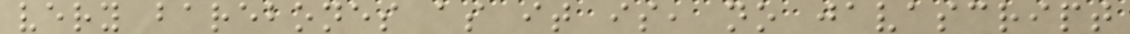very barebones as it is, no javascript
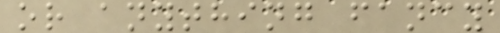or anything fancy
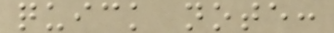quick note:
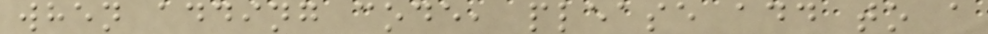when adding code, please add to a
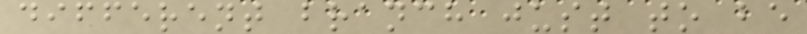different branch just to be
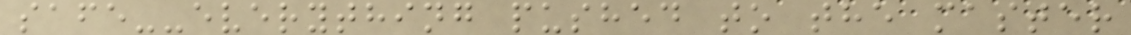safe--everything pushed to the master
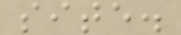site.
